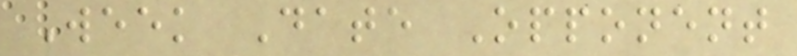Week Date Opponent
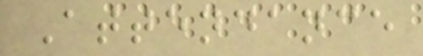Attendance
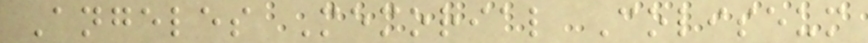Angeles Memorial Coliseum
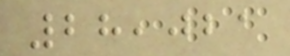28,021
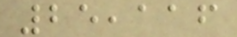25,116
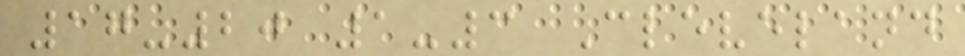17-20 1-3 Cleveland
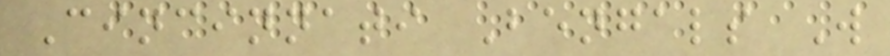Cincinnati Bengals W
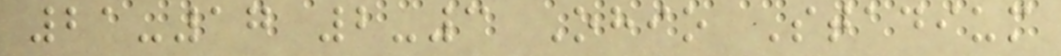21-17 2-3 Ohio Stadium
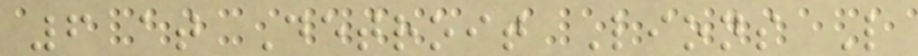6 at Detroit Lions L
